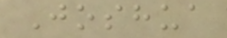Joshua
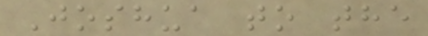Joshua to the
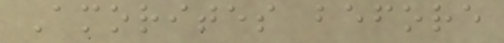Amorites before
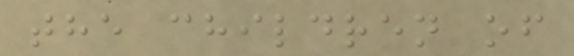the children of
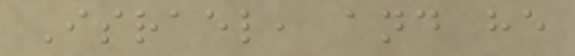Israel, and he
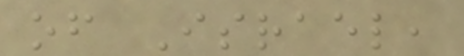of Israel,
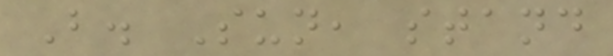B. Sun, stand
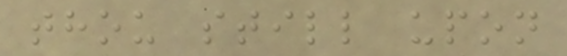thou still upon
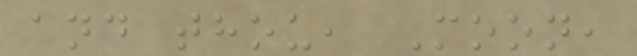and thou, Moon,
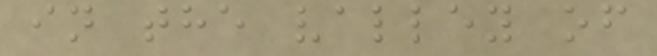in the valley of
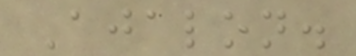Ajalon.
